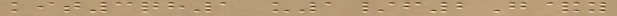kit3qh1 u1/f2G&y
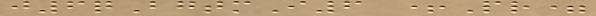j6qBgtmI6 +Pr=
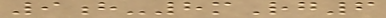9h-8mRg6
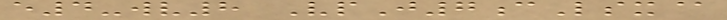e4-wv8 VpJ7cLsx@
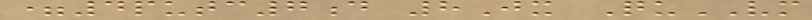=4putc7d 8Jx QuVM
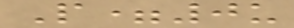P=0u
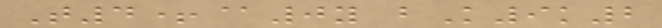T4+@0y bK9k2
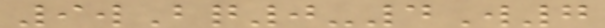9wBq0-4W7
